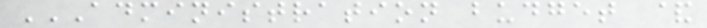ADMINISTRATION BUDGET &
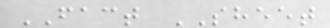FACT SHEET
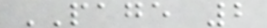PAGE 2
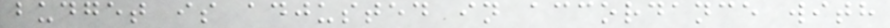budget is adjusted in accordance with
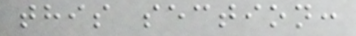this section:
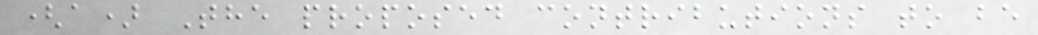(a) The proposed contributions to be
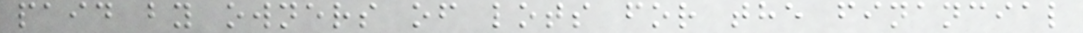paid by owners of lots for the financial
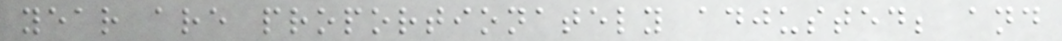year are proportionately adjusted; and
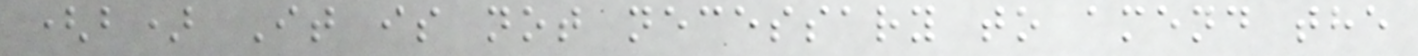(b) It is not necessary to amend the
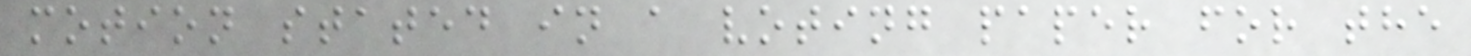motion stated in a voting paper for the
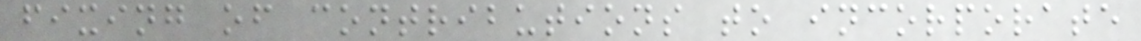fixing of contributions to incorporate
